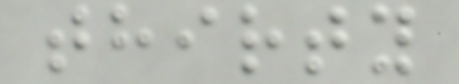thirty
